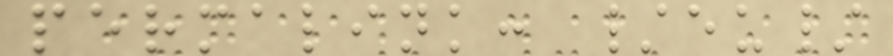permalink: /eu/
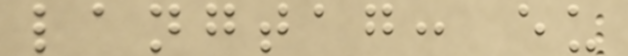langtag: eu
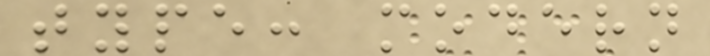type: modern
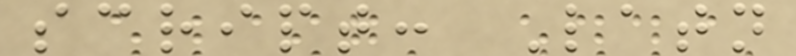script: Latn
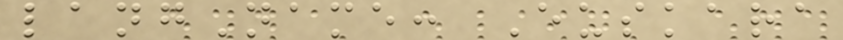langName: Euskara
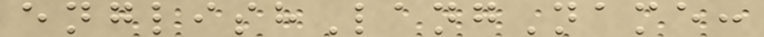englishLangName:
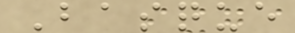Basque
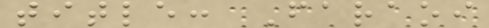title: Faraoi
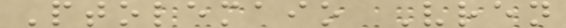Ptolemaio Vren
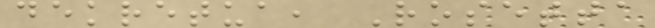dekretua, Rosetta
